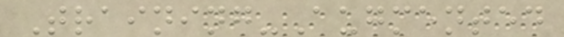Training-Augmented
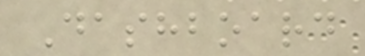Dashboard
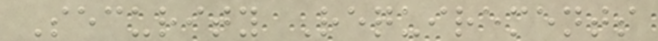Security Requirements
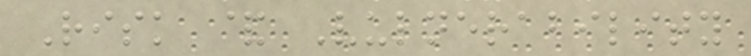Risk & Vulnerability
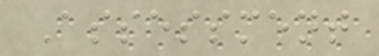Assessment
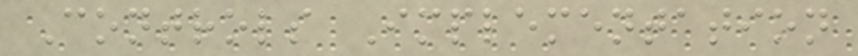Controls Implementation
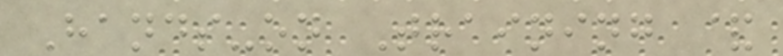Hands-on Training &
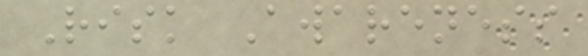Risk Awareness
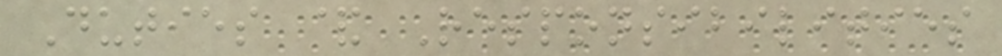Duties & Responsibilities
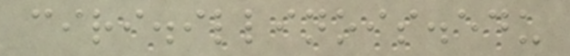ciri.illinois.edu
